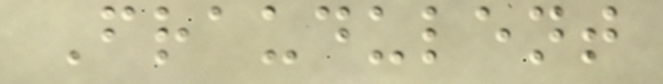Fraudulent
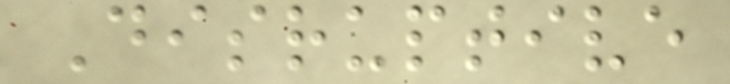Disruptive
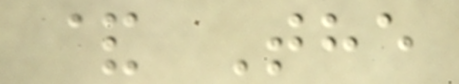& The
